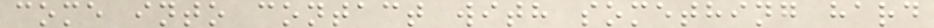come into contact with something hard
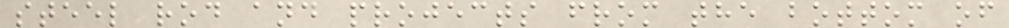steel rod and projects from the bottom of
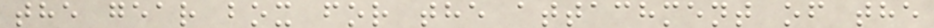the gear box for the attachment of the
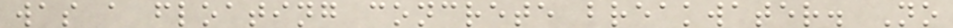was a floating concrete breakwater. No
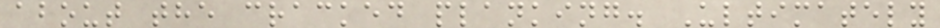about the cracked planking. Ultimately
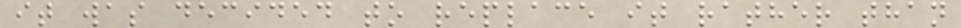it was decided to replace it rather than
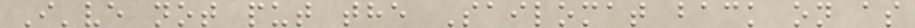I've not put the Sailomat back on as
